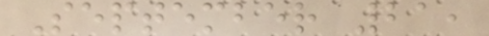September 21,
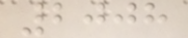2008
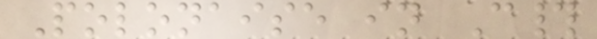Polonaise in C#
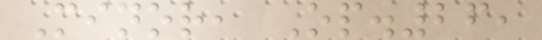Minor, Op.26,
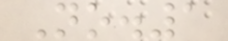No.1
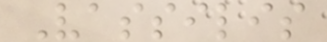Vassilis
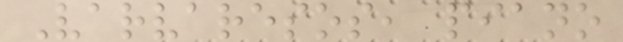Varvaresos, piano
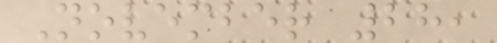November 28,
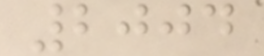2004
